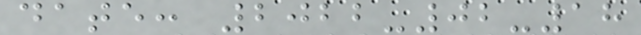date: 2022-02-18
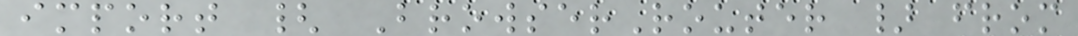import { BrowserRouter } from
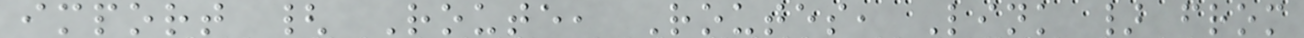import { Route, Routes, Link } from
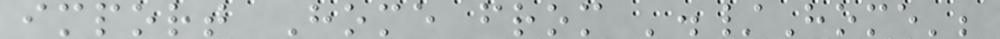import Home from './Home';
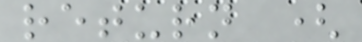return (
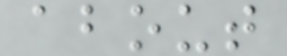about
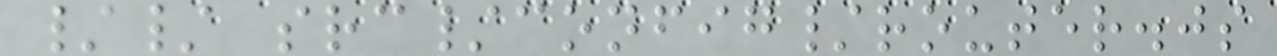// src/config/router.js
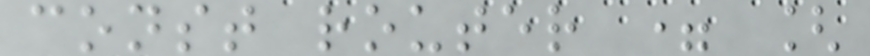const router = [
